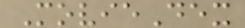MovieDex
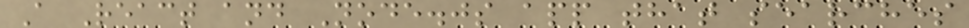A React and Node.js app that searches
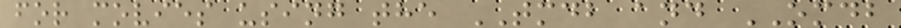for movies using the TMDB and OMDB
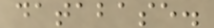database.
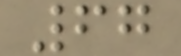67
